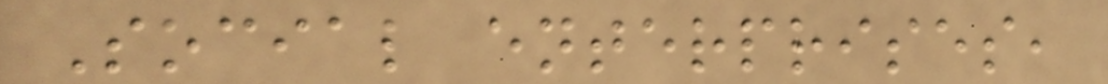Social enterprises,
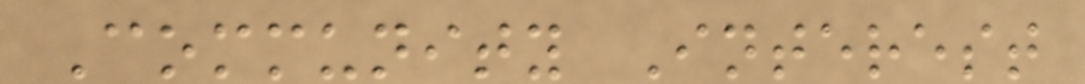Community Interest
